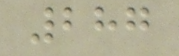287
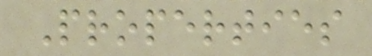Properties
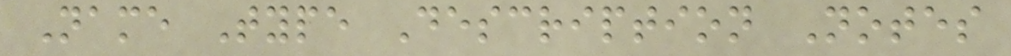Name Type Description Notes
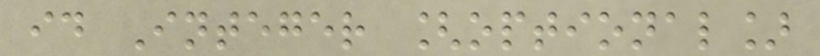id Integer [optional]
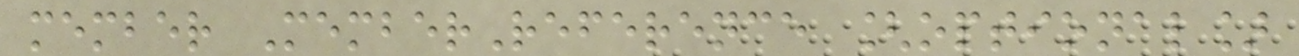member MemberReference [optional]
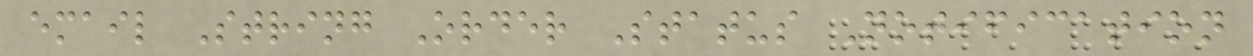email String Order Status Notification
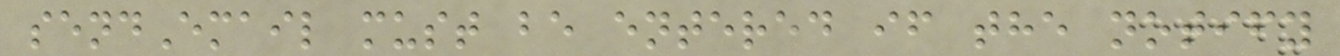sendEmail must be entered if the notify
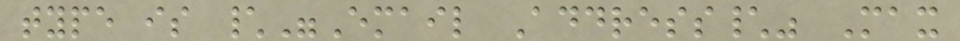type is \"Email Address\" Max
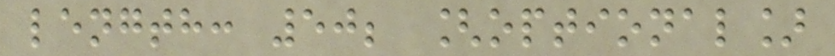length: 50; [optional]
